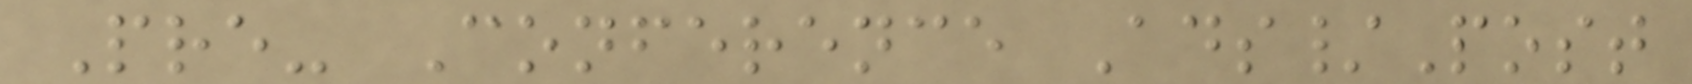Pre- Conference Ads/Post
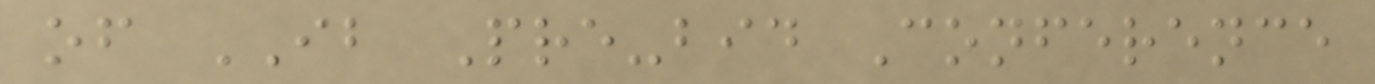of IB Pre-bid Conference
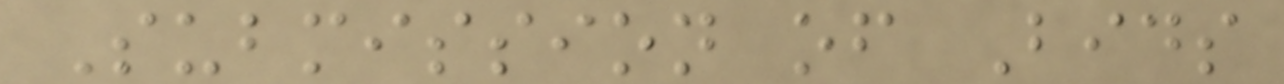Submission of Bids
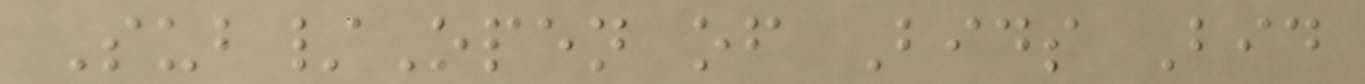Sub/Open of Bids Bid
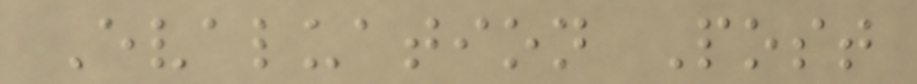Evaluation Post
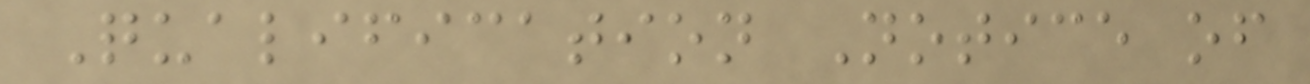Qualification Notice of
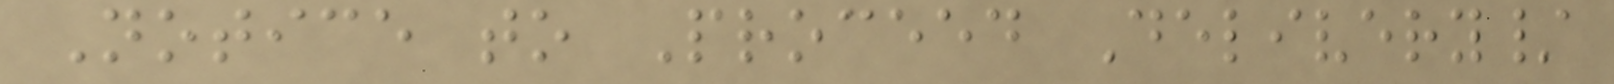Notice to Proceed Delivery/
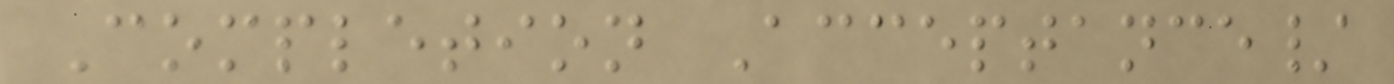Completion Acceptance/
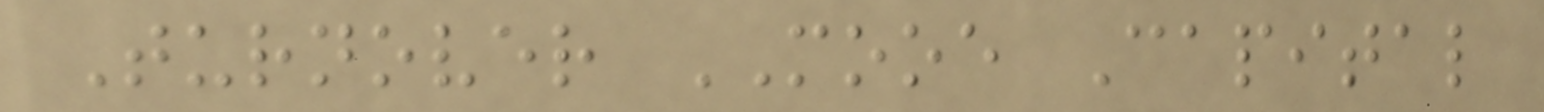Turnover MOOE Capital
